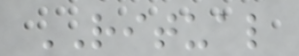RITUAL
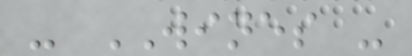- WINES -
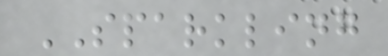SPARKLING
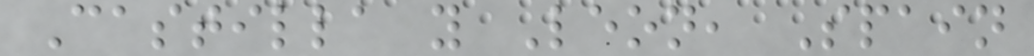Castilla y Leon, Spain
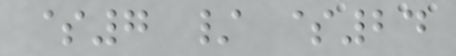$7 / $24
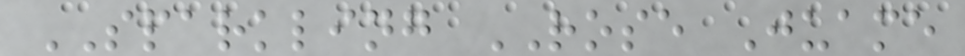SPARKLING ROSE Juame
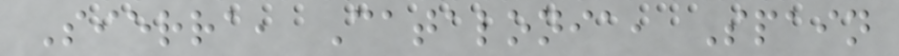Sierra, Catalonia, Spain
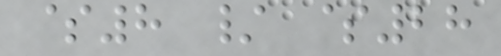$8 / $28
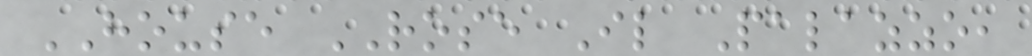HOUSE ROSE Il Palazzo,
